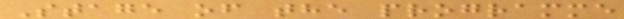Stage of the programme
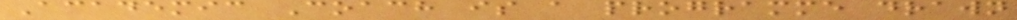Academic Coach is a programme drawn
